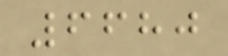6680
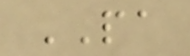PA
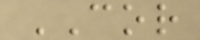COR
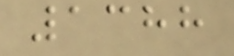1388
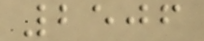2506
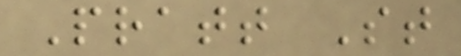Pratt St
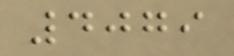4079
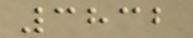3832
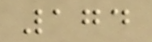174
